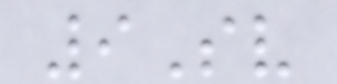9Sv
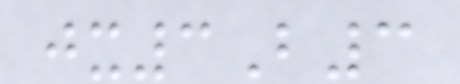jx3B3
